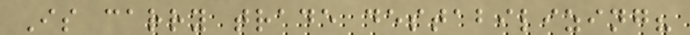Is carry trade destabilizing?
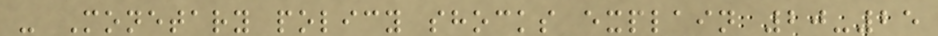- Monetary policy shocks explain 20-25
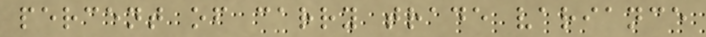percent of carry trade variance
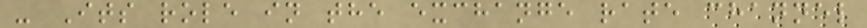- Its role in the exchange rate channel
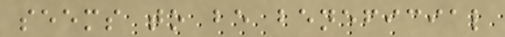seems to be beneficial
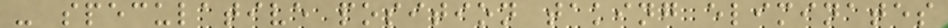- speculative position taking eliminates
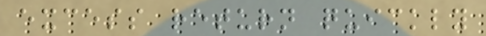excess return quickly
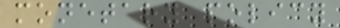monetary policy
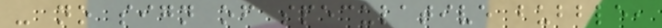- no sign of speculative bubble,
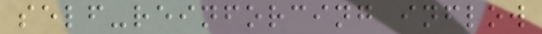self-reinforcing inflow
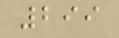299
